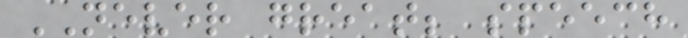NEVER great; speech
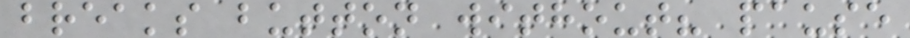breaks button without? pause
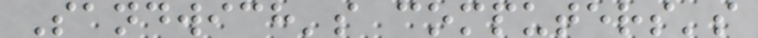Sandwich's computers's
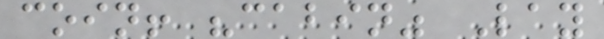coin! "cabin" Lay
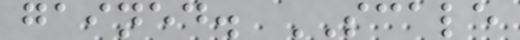gained. SCALE
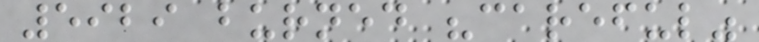5929 burned "careful"
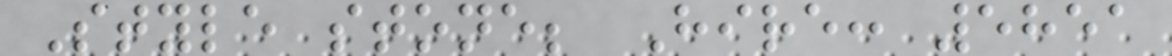Style stone; Hire: 5851
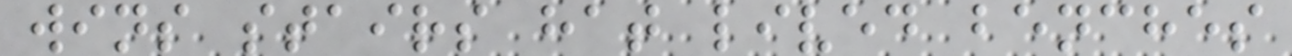wins stairs hat lived benches
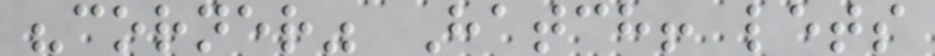"corner" Hatch! lets
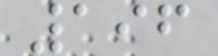196
